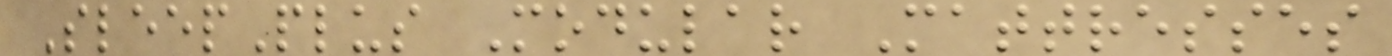SleepPlus Modular Mattresses
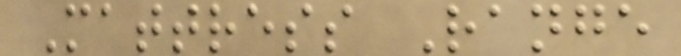Mattress Range
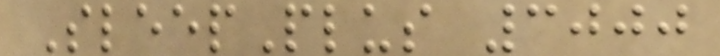SleepPlus 3000
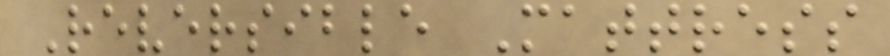Reversible Mattress
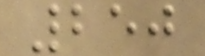250
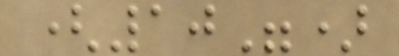(10")
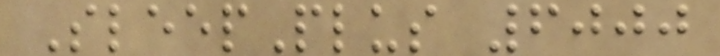SleepPlus 6000
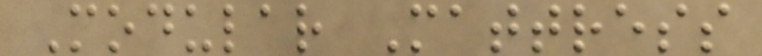Modular Mattress
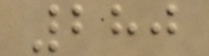280
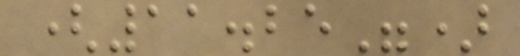(11.25")
